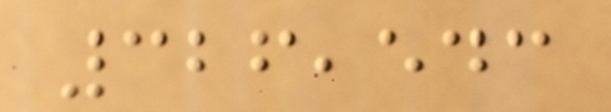326,543
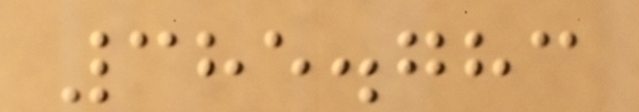385.783
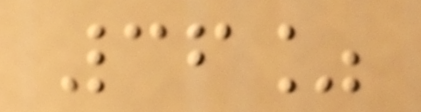36%
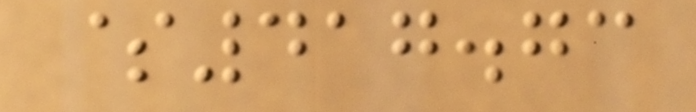$417.73
